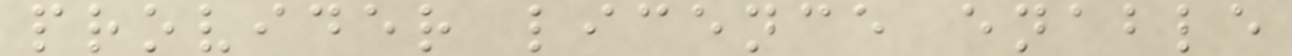provider licence enable
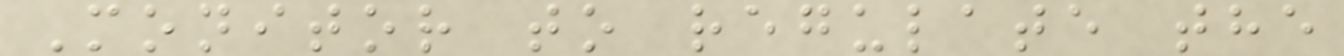Monitor to regulate the
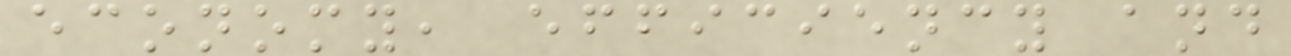economy, efficiency and
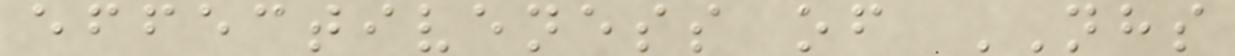effectiveness of NHS
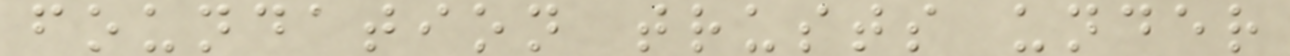foundation trusts under
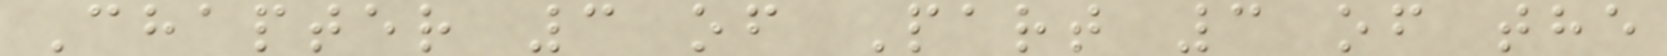Chapter 3 of Part 3 of the
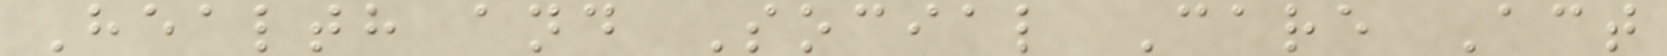Health and Social Care Act
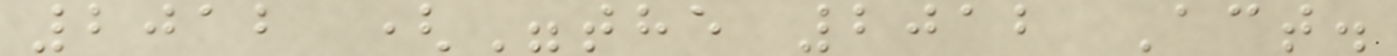2012 ("the 2012 Act.
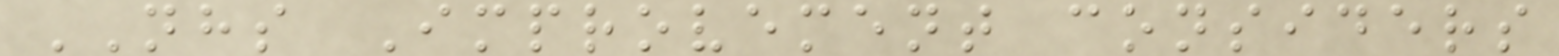NHS Improvement considers
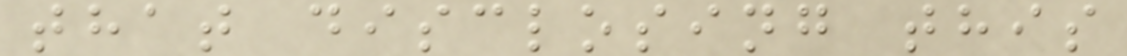that disclosing this
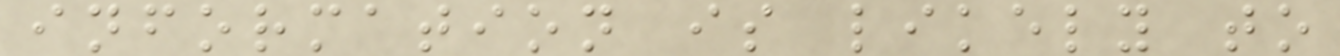information is likely to
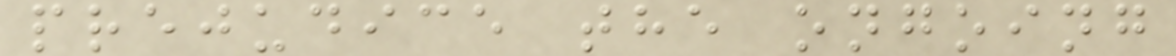prejudice the ongoing
